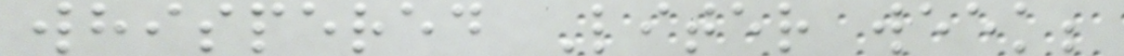whispered Liter week;
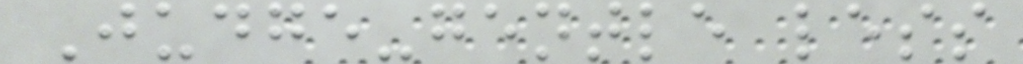Judge-gentle less
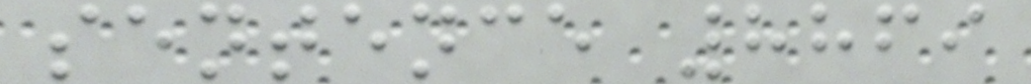sentence 8869
